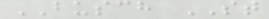BUSCH ST
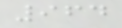964
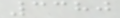3380
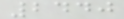2440
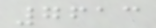7613
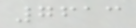7613
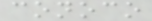conoco
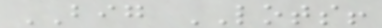BIG LOTS!
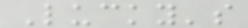Lucky's
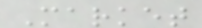Market
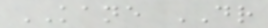KANE DR
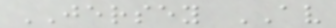JERSEY AV
